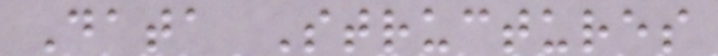Data Structures
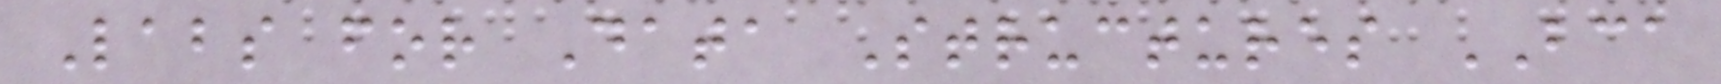Labs for Data Structures BCA
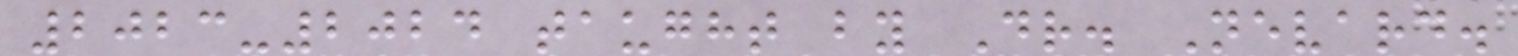2023-2024 taught by Dr. Nevard.
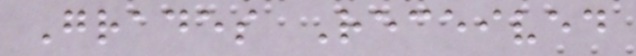Grades Received
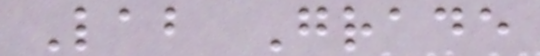Lab Grade
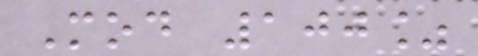Mod 100%
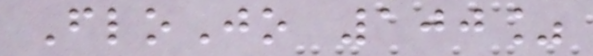FloJo 100%
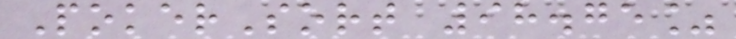PokerSort 98.75%
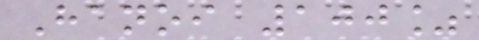Hanoi 100%
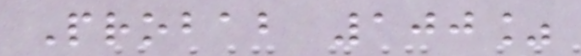Probab 100%
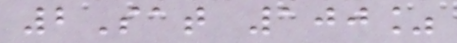2Sat 100%
